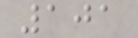101
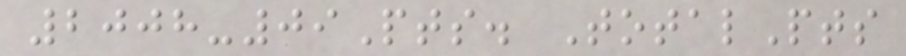2008-09Pts. TotalPts
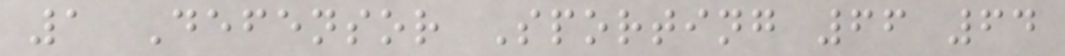1 Defensor Sporting 66 64
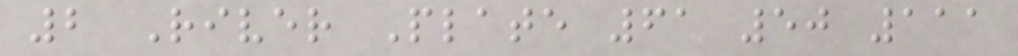2 River Plate 61 50 111
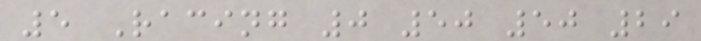5 Racing 0 50 50 29
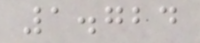1.724
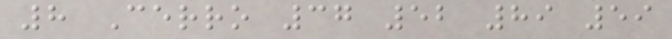8 Cerro 37 52 89 59
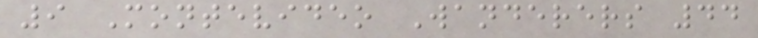9 Montevideo Wanderers 44
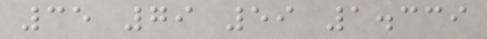35 79 59 1.339
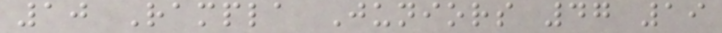10 Rampla Juniors 47 19
